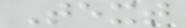Text
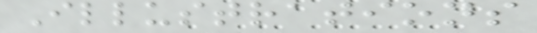Illustrations
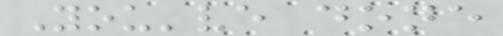You've done
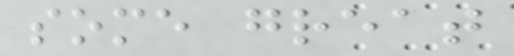some great
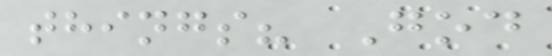things? God
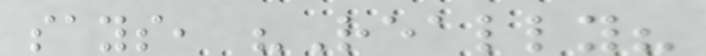says, "Really?
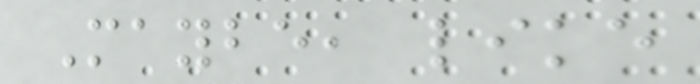Maybe, like
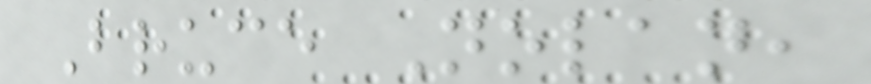Bruce Nolan,
